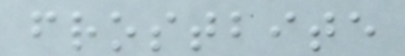frostbite
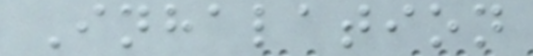Inhalation
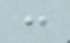:
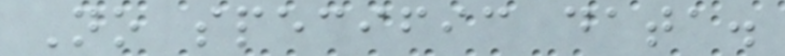No specific data.
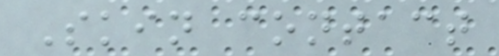Skin contact
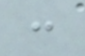:
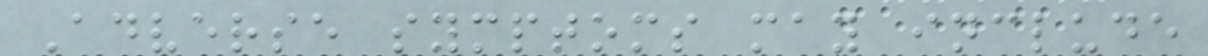Adverse symptoms may include
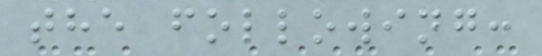the following:
